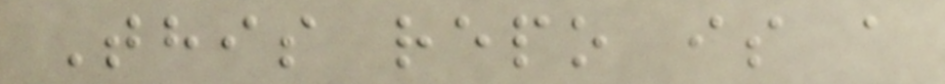This repo is a
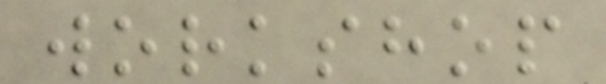workshop
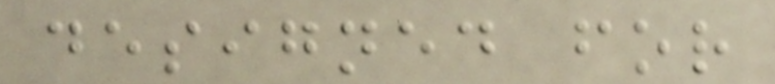designed for
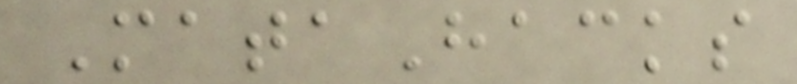MataHacks
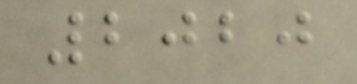2020
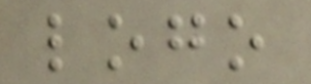logo
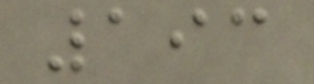193
